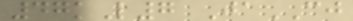47kL7 JaCJ
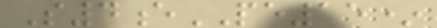S4ePE15*
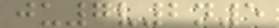ju7v2n5
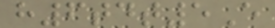h6tdt5E
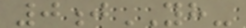0jYH-
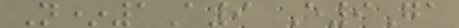N*1A9 E9Ga
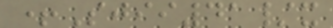+Sjii41/x
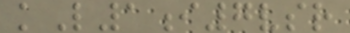kL1i7vsr
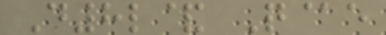D8l& Q@e
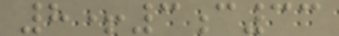8+3c33
